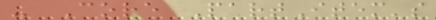- Core PartItem's
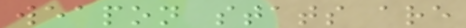weapon stats are
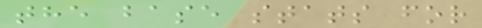the base stats for
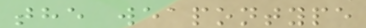the weapontype
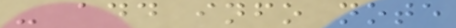- add info note
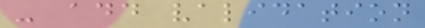- add validation
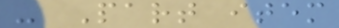- Part item
